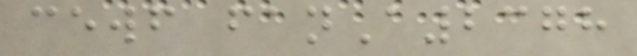cewf fanA2378
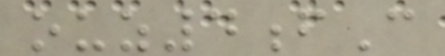ouz4fC
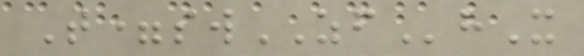T=swZFhX
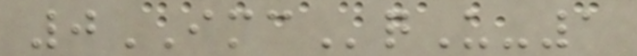0IMCqU-1
